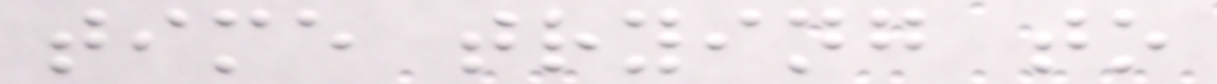time trying to
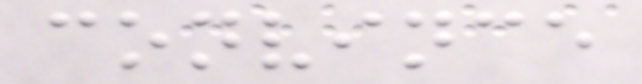convince
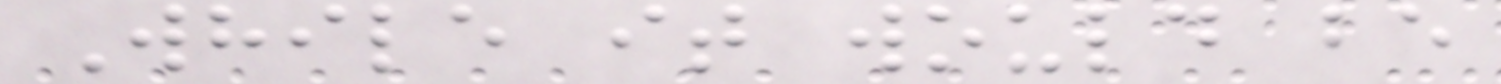While it would be
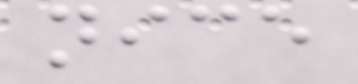nice
